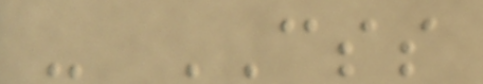- CSS
